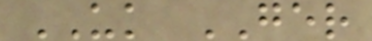UK GER
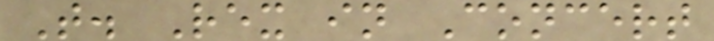T. Rex in Concert
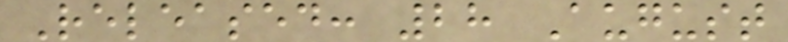Released: 28 August
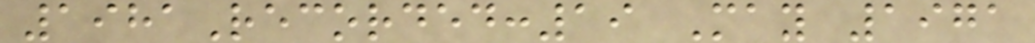1981Recorded:19 May 1971
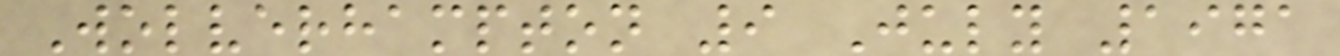Wolverhampton 9 July 1971
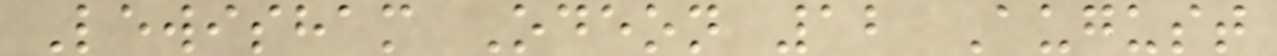Lewisham Odeon 12 August
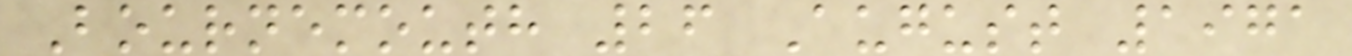Bournemouth 26 August 1971
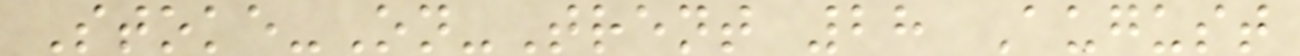Stoke-On-Trent 28 August
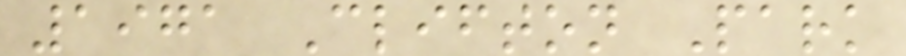1971 Clifton Park
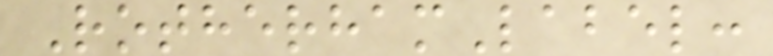RotherhamLabel:
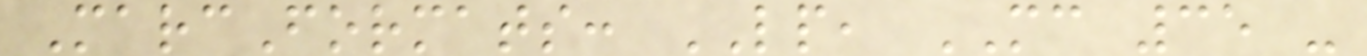MarcFormats: LP, MC 35 -
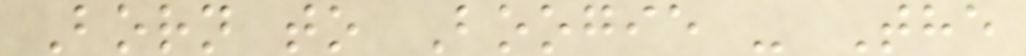Born to Boogie - The
